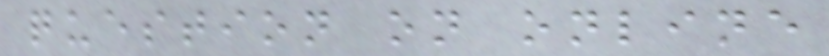question on online
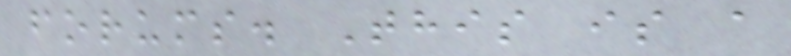forums. This is a
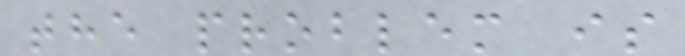the problem is
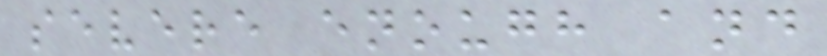severe enough and
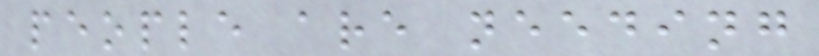people are needing
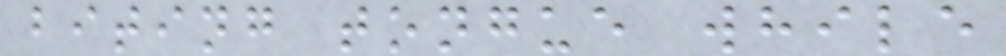biting tongue while
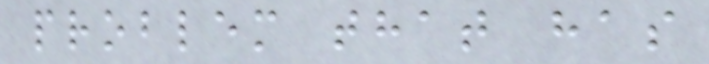problem that has
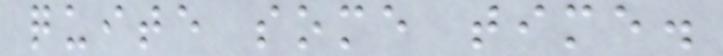quite some time.
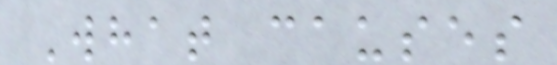What causes
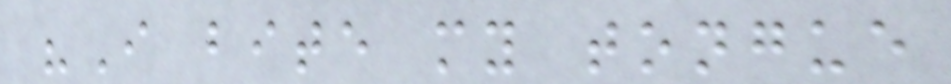"I bite my tongue
